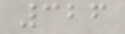326
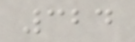324
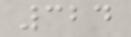324
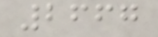2667
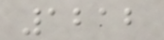1212
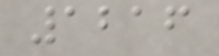1216
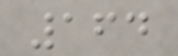164
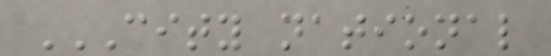CITY NATIONAL
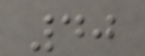40
